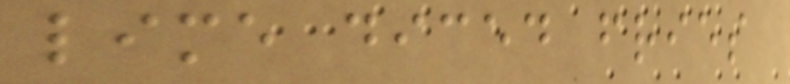lime diced fries
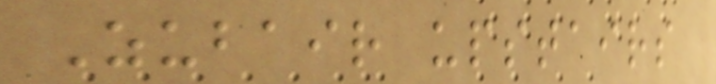Zubair upstairs
